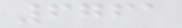6761
